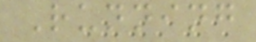Running
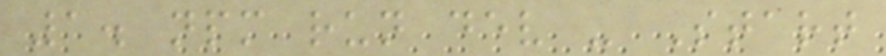1. npm run dev - Start
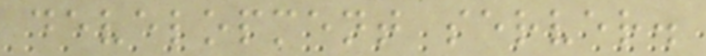development server.
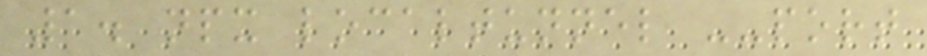1. npx localtunnel --port
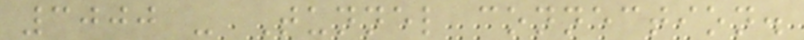3000 - Tunnel connection.
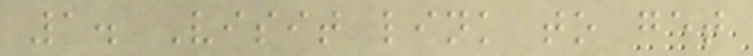1. Visit link to get
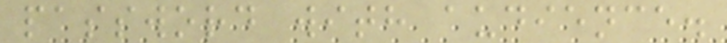password with audience.
